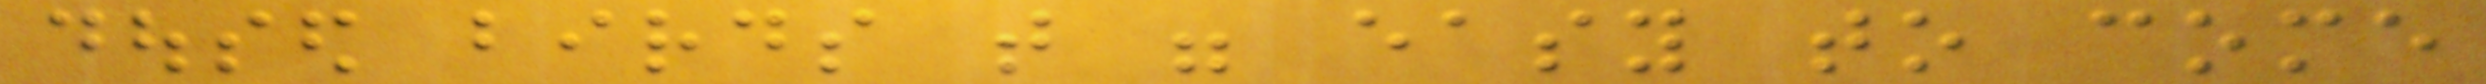doused birds that were easy to come
